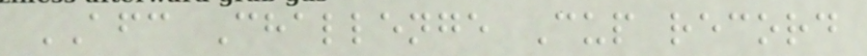AFC Challenge Cup record
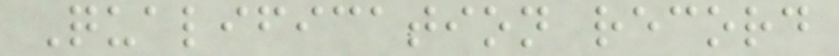Qualification record
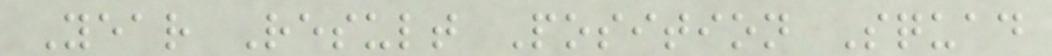Year Result Position Squad
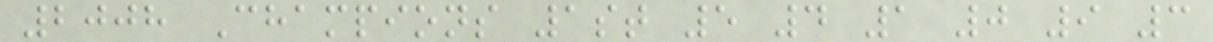2008 Champions 1st 5 4 1 0 9 3
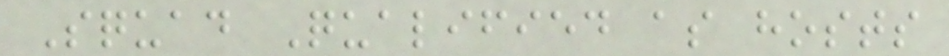Squad Qualified as hosts
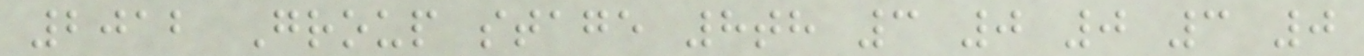2012 Group stage 8th 3 0 0 3 0
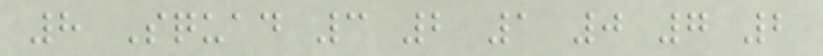8 Squad 3 2 1 0 7 2
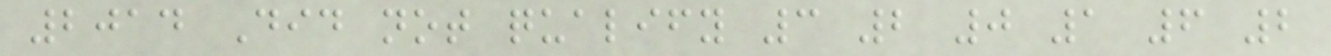2014 Did not qualify 3 2 0 1 6 2
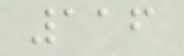116
